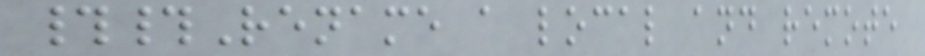##Rename a local and remote
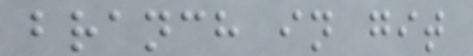branch in git
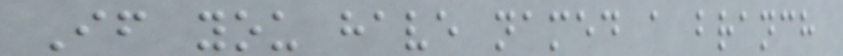If you have named a branch
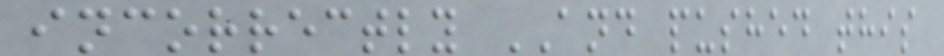incorrectly AND pushed this
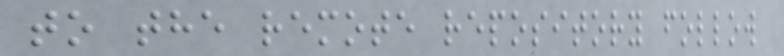to the remote repository follow
